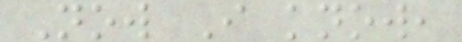Now I know,
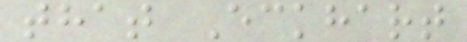that Eckhart
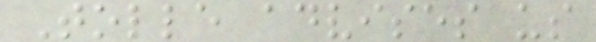Tolle advises us
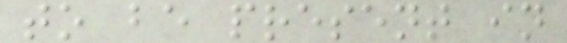to be present in
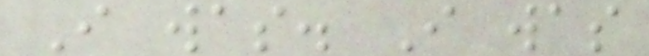I was. I was
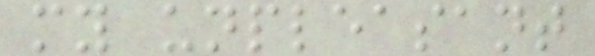my unpleasant
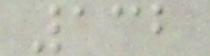132
